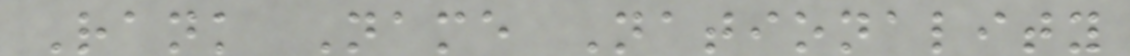Rank Name Nationality
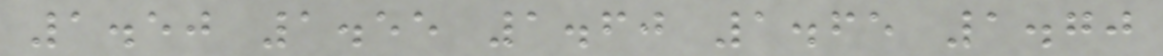1.50 1.55 1.60 1.65 1.70
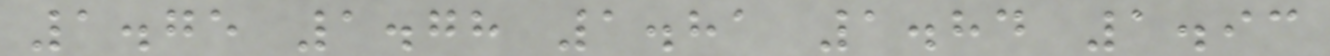1.75 1.78 1.81 1.84 1.93
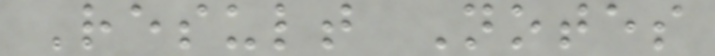Result Notes
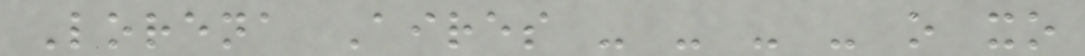Lorena Aires - - - - o xo
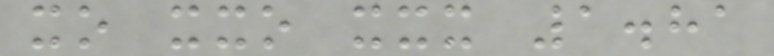xo xxo xxx 1.81
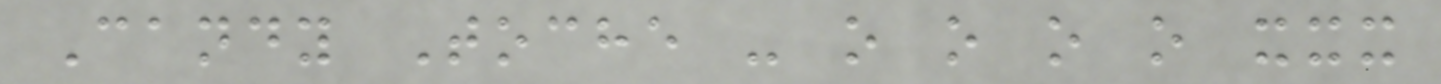Candy Toche - o o o o xxx
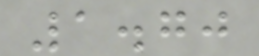1.70
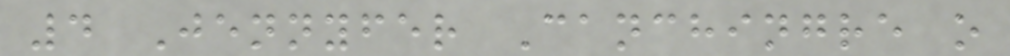4 Jennyfer Canchingre o
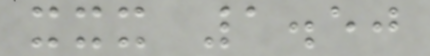xxx 1.50
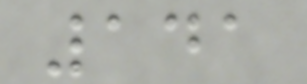141
